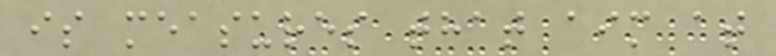is measures that aim at
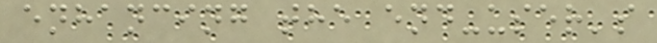enhancing the end-user's
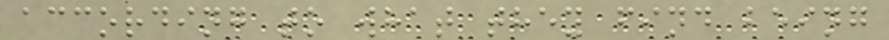according to what they find being
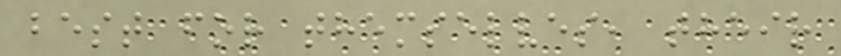best for themselves, their
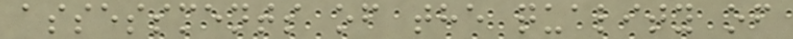assessments of the quality of
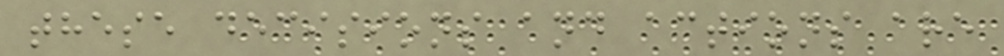these decisions and actions are
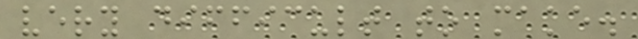very difficult to make.
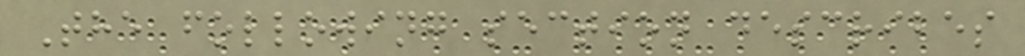The following section describes
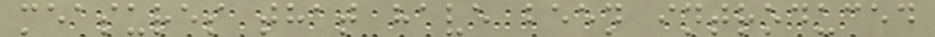measures that have been introduced
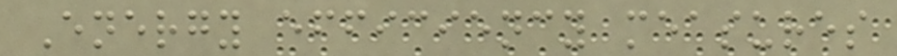Energy efficiency measures
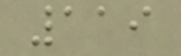119
